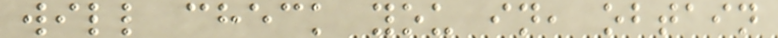will check you in, obtain
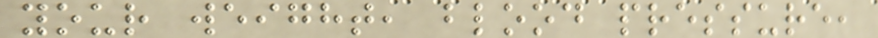your weight, blood pressure,
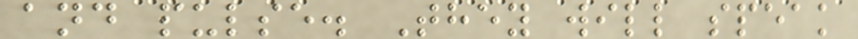and pulse. They will speak
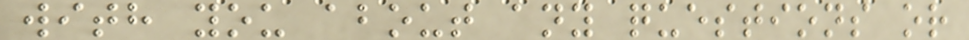with you about any questions or
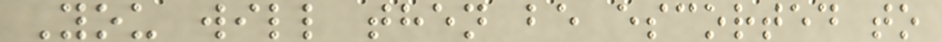You will then be escorted to
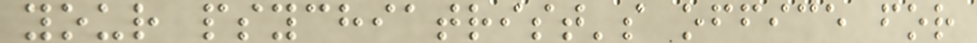your psychiatrist's office for
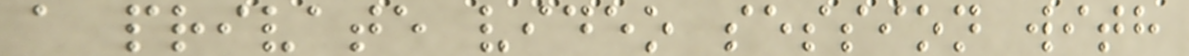a private video session with
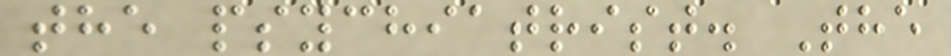the psychiatrist. The
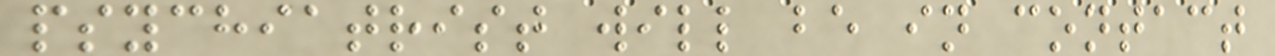psychiatrist will be in contact
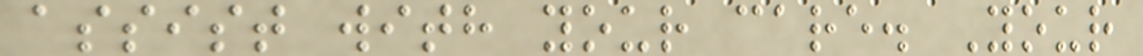assist with your care. Your
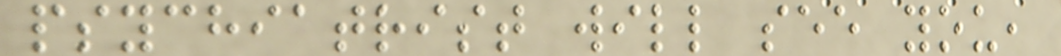psychiatrist will see you,
